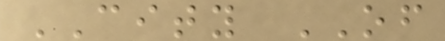CITY OF
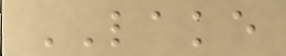LAKE
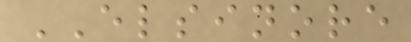ELSINORE
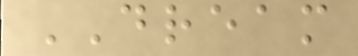DREAM
